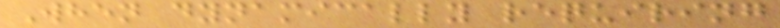When dynamically requiring
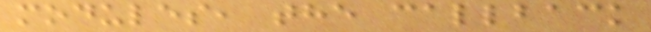modules, the callback
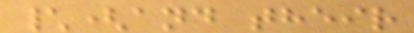\(and their
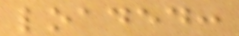loaded:
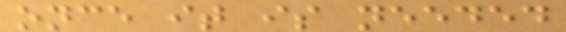once it is needed
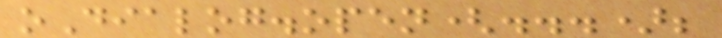oDialog.open(...);
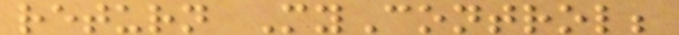return MyControl;
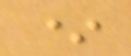*
